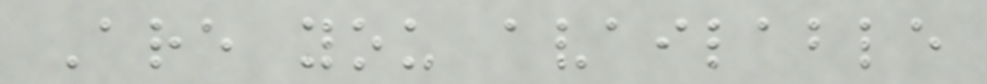Are you available
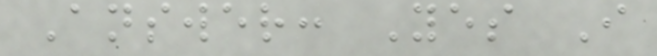Answer: Yes I
